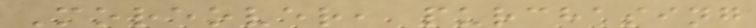Moreover, purchasing
